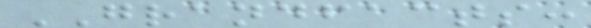GRANDFACTS:
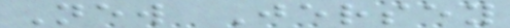New Jersey
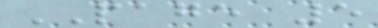PAGE 5
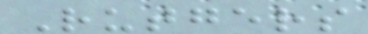Rutgers
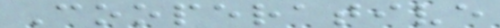Cooperative
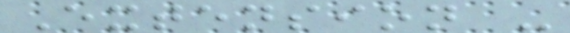Extension -
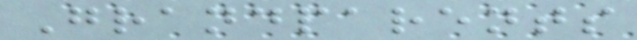Grandparents
